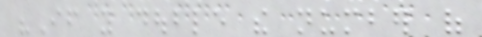"If you double the number of
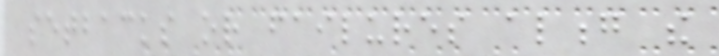setbacks or failures along the
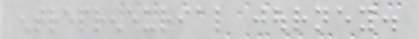entrepreneurial journey.
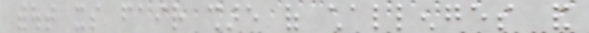without its fair share of challenges and
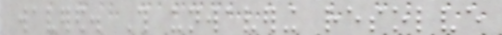wavered. This unwavering resolve
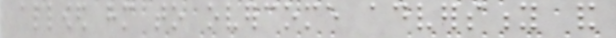allowed him to overcome adversity and
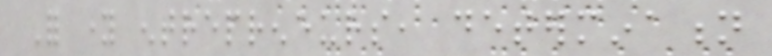For young entrepreneurs, determination
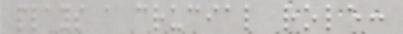plays a crucial role:
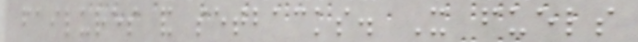failures and setbacks. It fuels
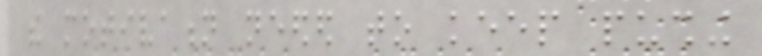the motivation needed to keep pushing
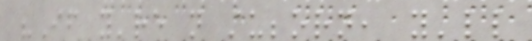"If you're not stubborn, you'll
